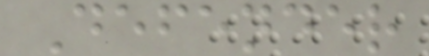Defender
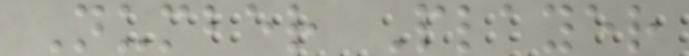Number Player
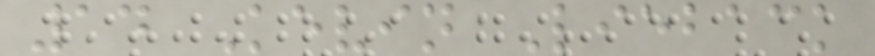14 Kevin Lieback
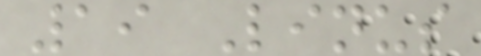19 Linus
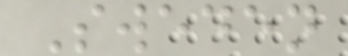Sweden
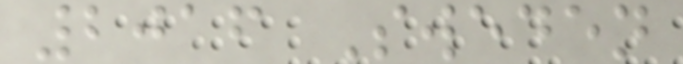2016 Sweden
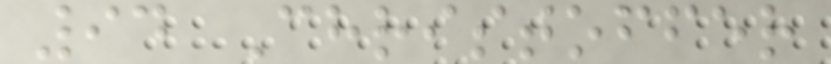94 Christoffer
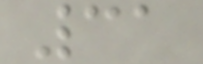31
